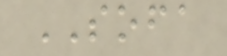SOFA
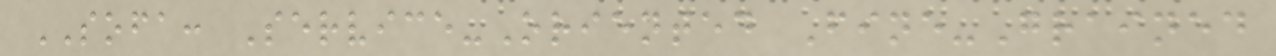SOFA: Service-Oriented Fine-Grained
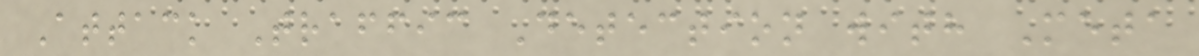Attack Traffic Detection with Meta
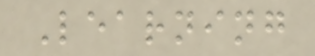Learning
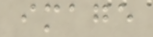image
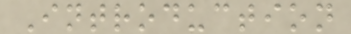Introduction
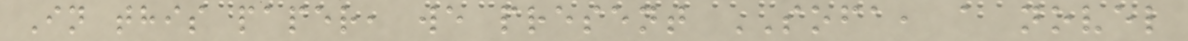In this paper, we present SOFA, a novel
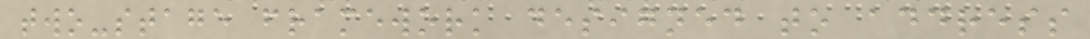two-stage framework designed to address
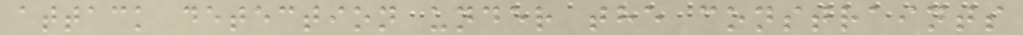attack detection under the constraints
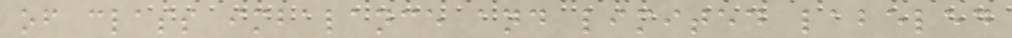of class imbalance and limited labeled
